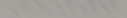1000
